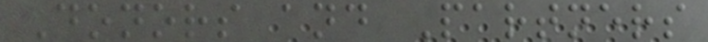Donors and Partners
